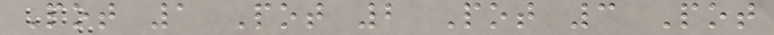Pot 1 Pot 2 Pot 3 Pot
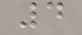4
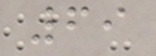69
